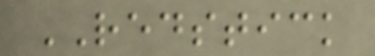REDSTICK
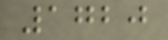1720
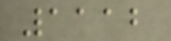1112
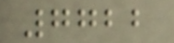7722
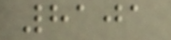8101
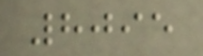8095
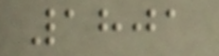1801
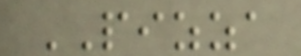PIZZA
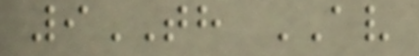9TH AV
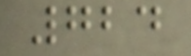724
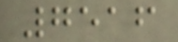7516
